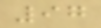97
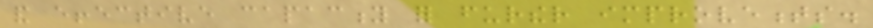and effective capacity for further improvements.
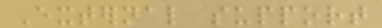External support
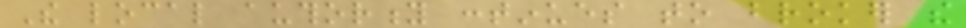The local authority continues to broker the
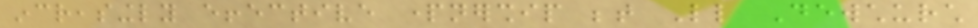increasingly effective partnership between Little Dewchurch
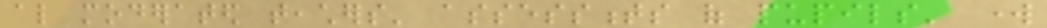also moderated teachers' assessments of pupils' work
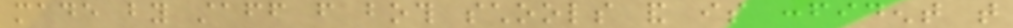made by staff from both schools and is confident that
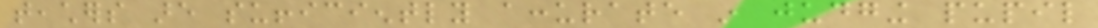teachers are sufficiently accurate in judging pupil
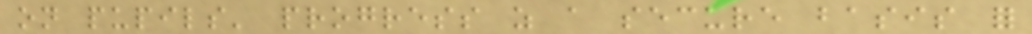on pupils' progress as a secure basis for
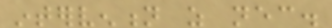intervention as necessary.
